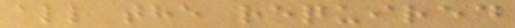all the required
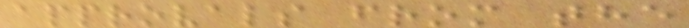approvals from the
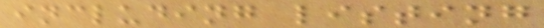including listing
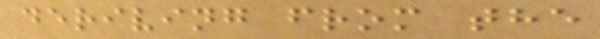deriving from the
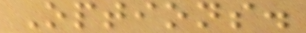Options.
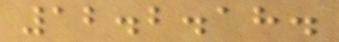12.2.18.
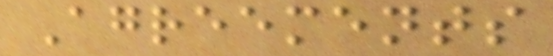Agreements
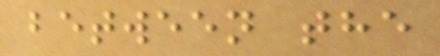between the
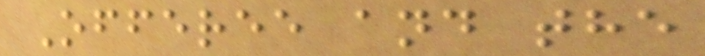Offeree and the
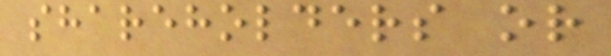shareholders or
